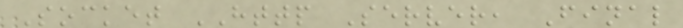Socket HTTP Server, Final
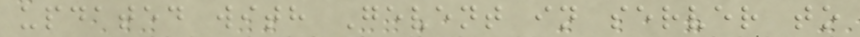updated with Gevent in server to
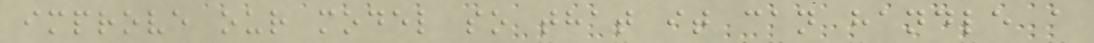improve our model so that it can handle a
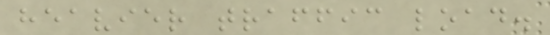heavier traffic load.
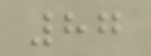87
